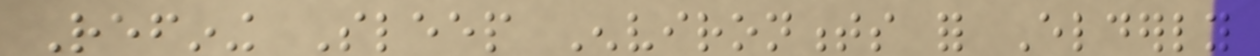Refining Sleep Environments for Elderly
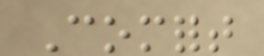Comfort
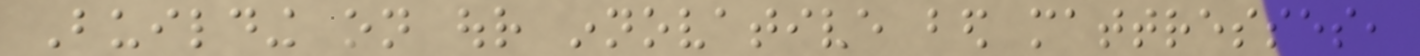Building on our innovative bed mattresses,
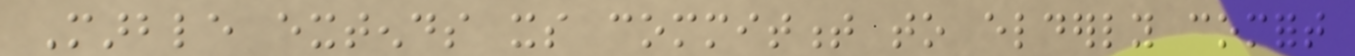Marble extends its commitment to elderly comfort
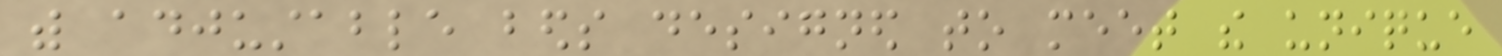with adjustable beds designed to meet the unique
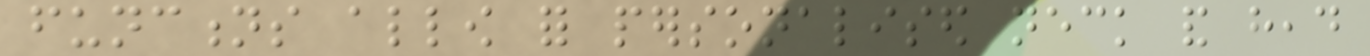functions allow for personalised neck and head
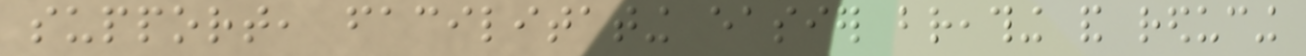support, facilitating easier breathing and reducing
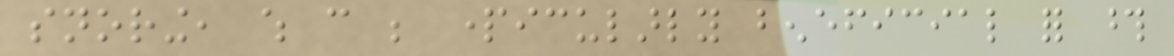snoring, which can be particularly beneficial for those
